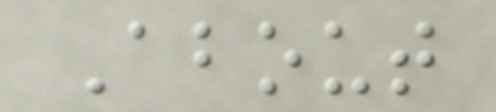About
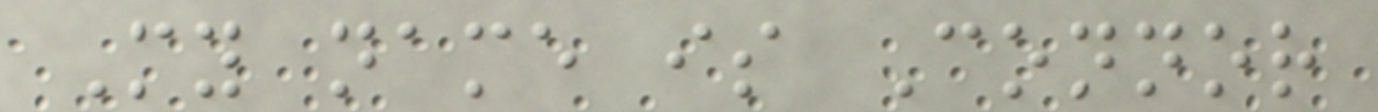My name is Connor
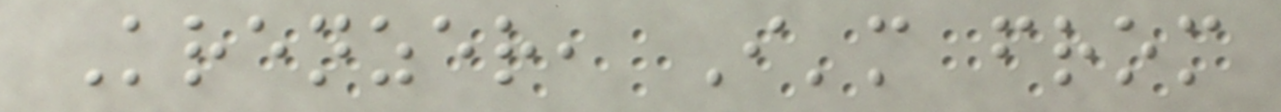Krenzer, I'm from
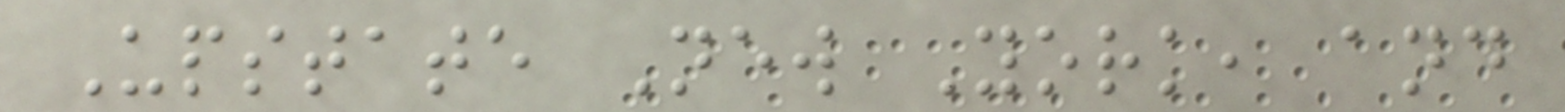Upstate New York, and
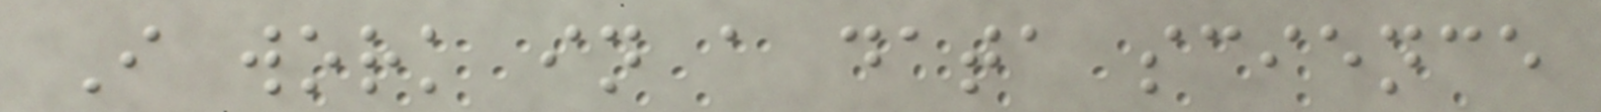I work in a data science
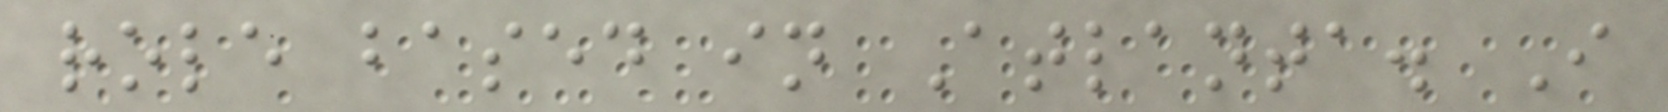role based in Atlanta. I
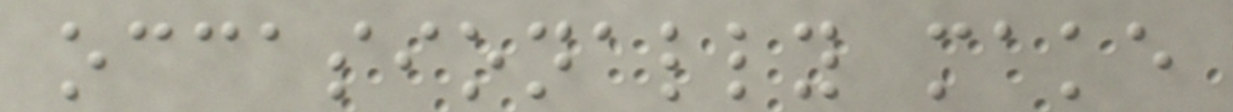occasionally make
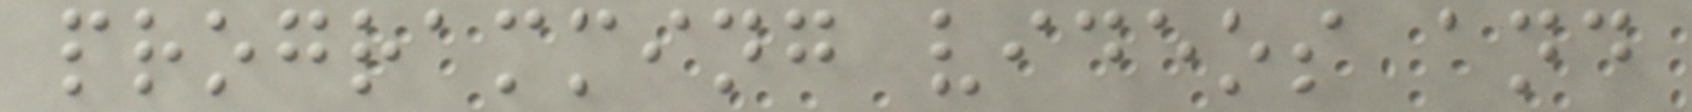programming videos and
